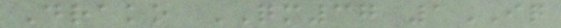Drako QM37 1IQ
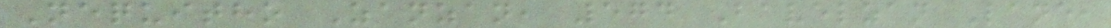Nequitho Zanzan, 574 Bavelzan Lane,
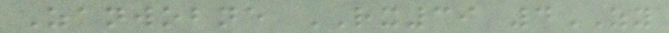Zanwobne RX39 4ZY
